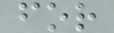for
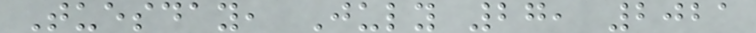Tuesday, July 27, 2021
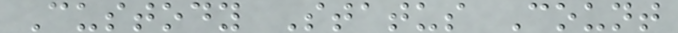Custody Status Count
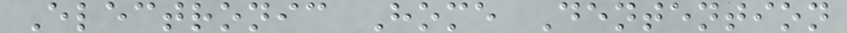Electronic Home Dentention
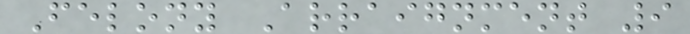Felony Arraignment 9
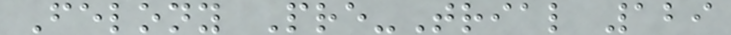Felony Pre-Trial 129
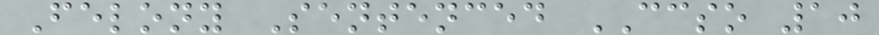Felony Sentenced CCSO 10
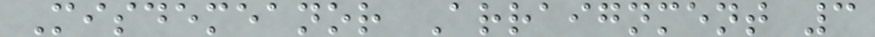Misdemeanor Arraignment 3
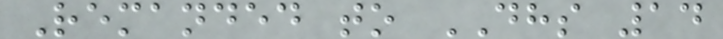Remanded to DHS 14
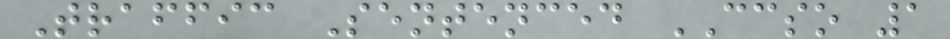Traffic Sentenced CCSO 1
